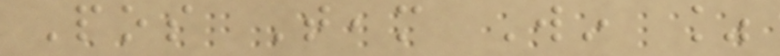Pos Team Win %
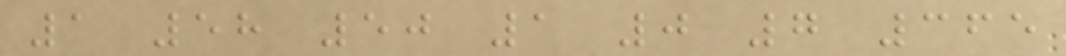1 58 50 1 0 7 365
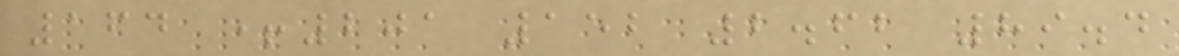164 +201 152 2.62 89.4
